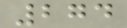274
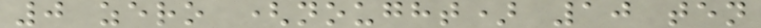0 zero (nought) 10 ten
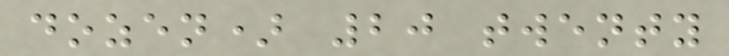dozen) 20 twenty
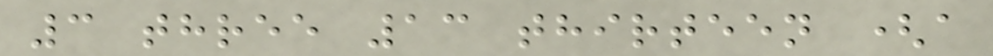3 three 13 thirteen (a
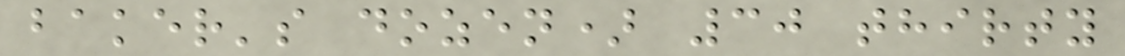baker's dozen) 30 thirty
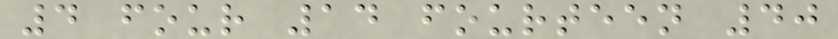4 four 14 fourteen 40
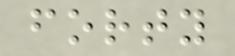forty
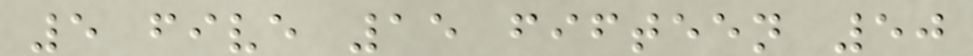5 five 15 fifteen 50
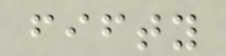fifty
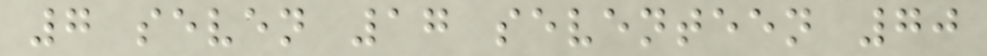7 seven 17 seventeen 70
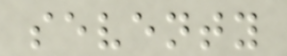seventy
